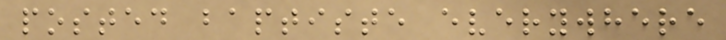posted baptiste everywhere
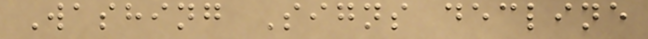Washing Signs decline
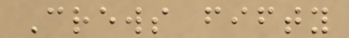Crews fifty
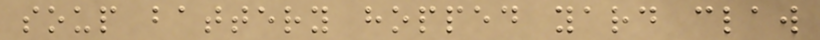soup battery hopped yard claw
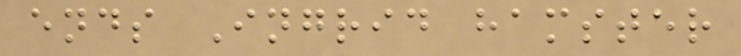ends Ingrid hamster
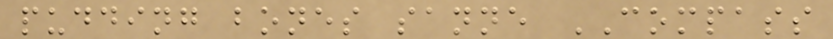pudding bones sanne COMPASS
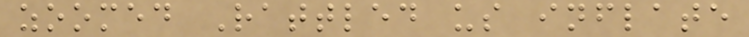zoomed Rattled us inflate
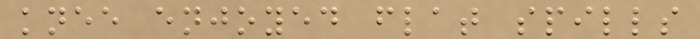knee enjoyed flat spills
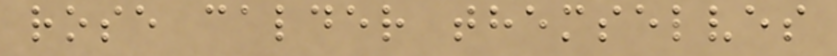rose calder themselves
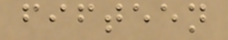fifteen
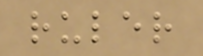ruler
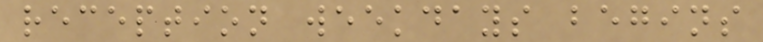reception weekdays begins
